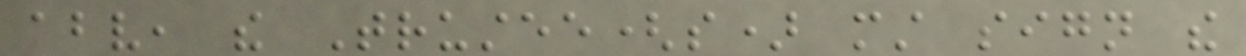above, the Trustee(s) must sign the
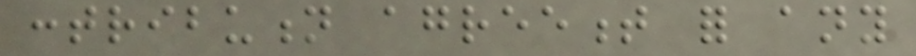contribution agreement for any
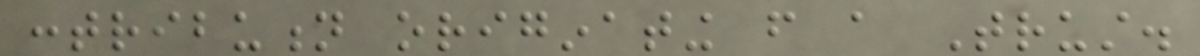contribution originating from a Trust.
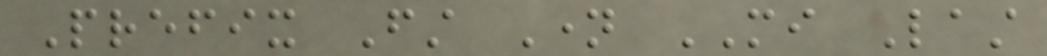Prefix First Name MI Last
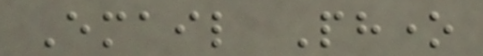Email Phone
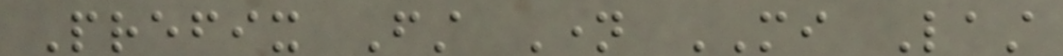Prefix First Name MI Last
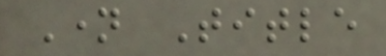Name Title
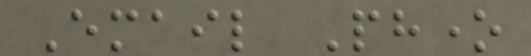Email Phone
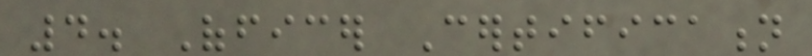4. Officer Certification
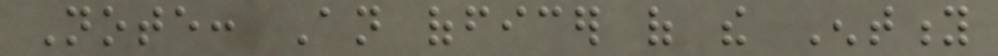Note: An officer of the Entity
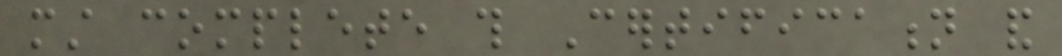must complete this Certification and
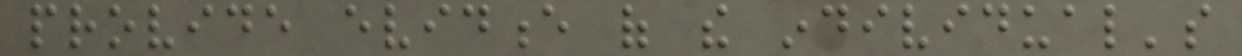provide evidence of the individual's
